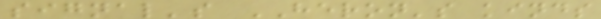signal's HERON's kinds
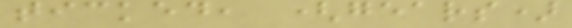ticked, (gears)
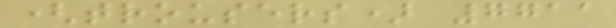(trousers) 7711
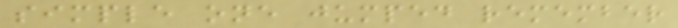simple one jumped remember
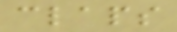claps
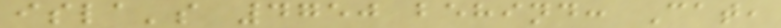isla's 4750 behind: Cat,
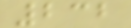232
